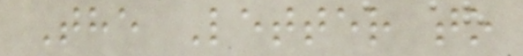The Letter to
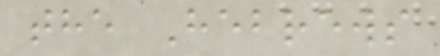the Hebrews
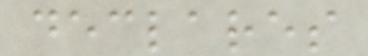declares
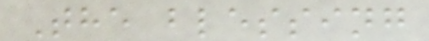The blessing
